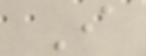I
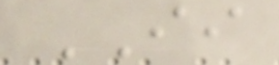II
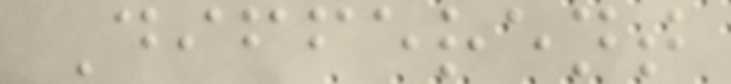Different
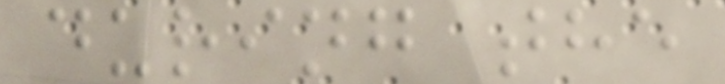during the
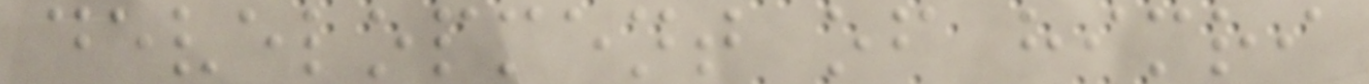development of himri
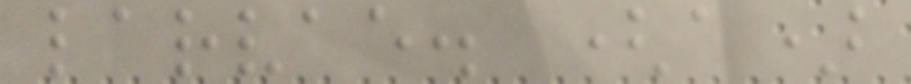larvae. (a)
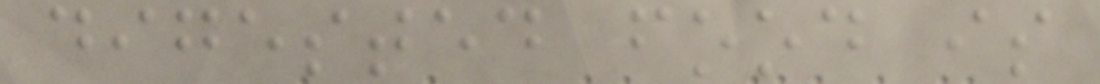digested food is
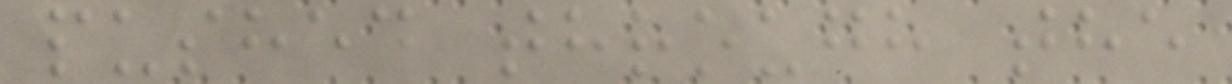pushed through the
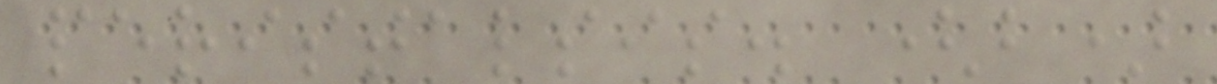peristalsis. (b)
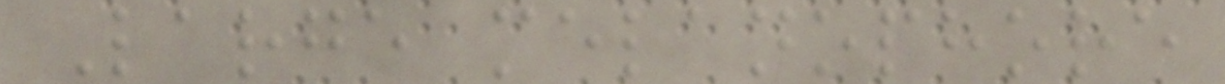Large melanophore
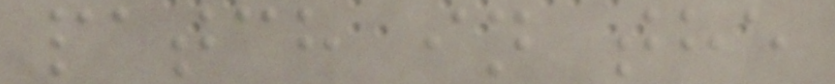patch in the
